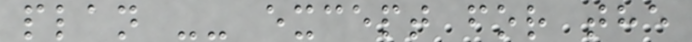plan -- except for the
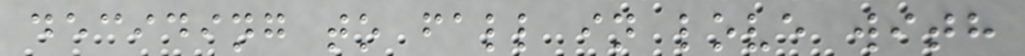deciding to fall in love with
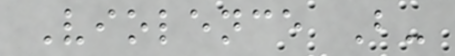Violence B-
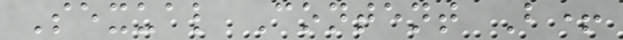Sexual Content B+
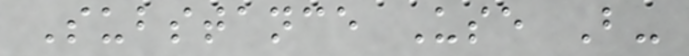Substance Use B-
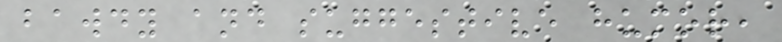bawdy and suggestive humor,
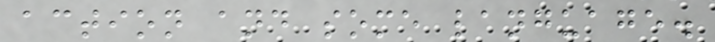action and some language.
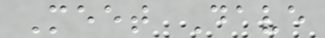Meet Dave
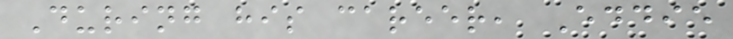During his career, Eddie
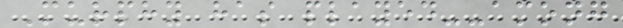Murphy has played--among
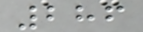286
